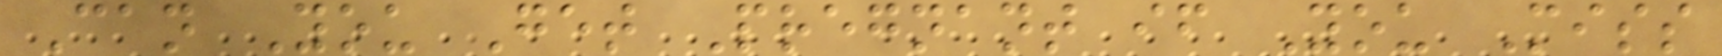Can You Get Pregnant if You Miss
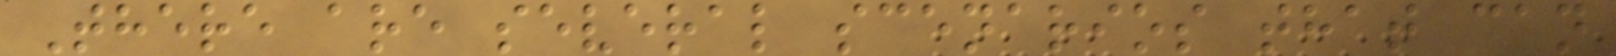There are several scenarios that can
